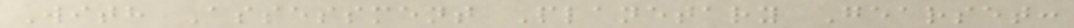With Assessment Planetary Gearset:
